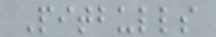Pitbulls
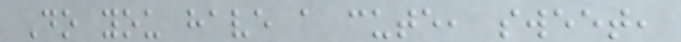Do you have a cute, sweet,
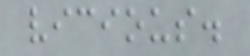vicious.
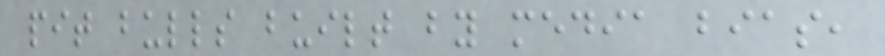pit bulls built by media bias,
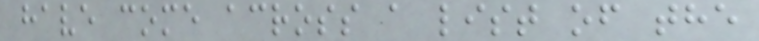have come across a list of the
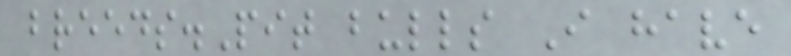breeds.Pit bulls I have
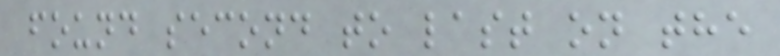found second to last on the
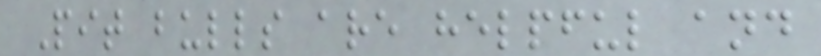Pit bulls are helpful and
